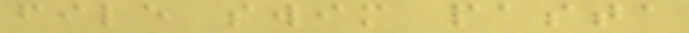file swim pasta
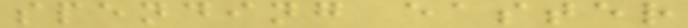spending easter
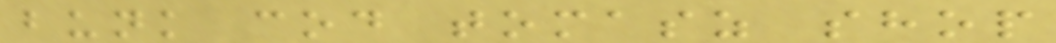bunk cod tomasz shop
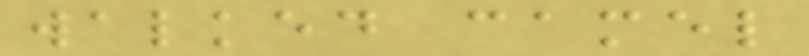walked camel
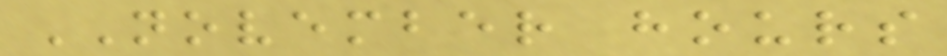NOVEMBER hours
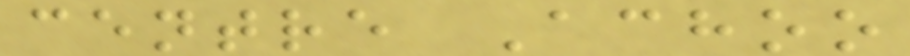centre Achoo
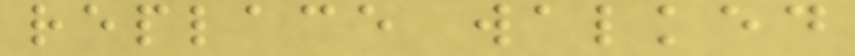replace walked
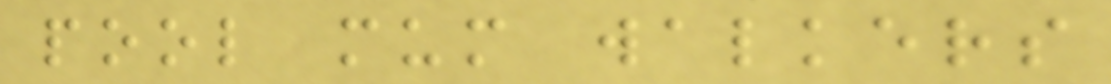pool mum walkers
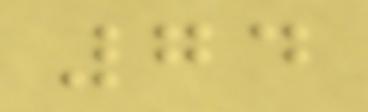74
